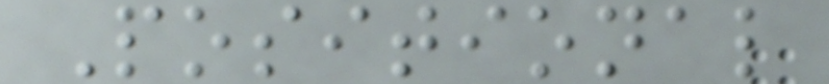Positional
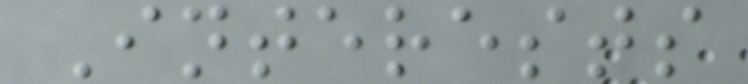Interests
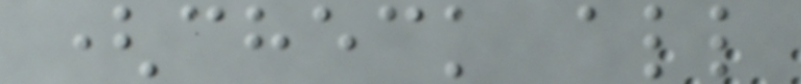(check all
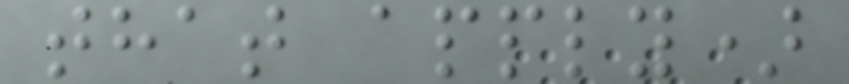that apply)
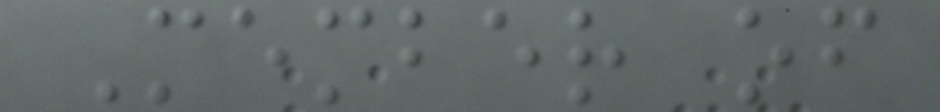Member of
